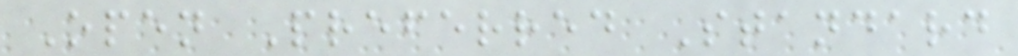Open Preferred Standard
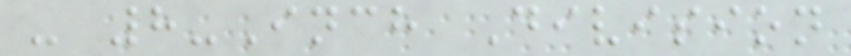- 8-Inch Division
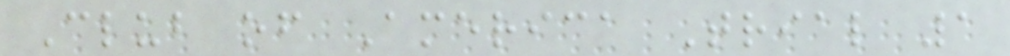Club of America Trial 1
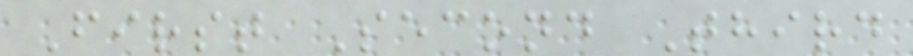First Second Third
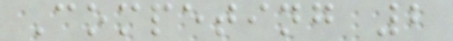Competing 2
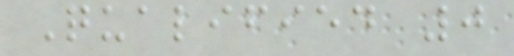Qualified 0
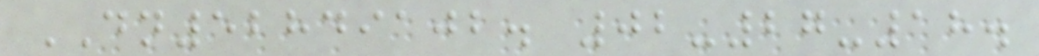DN52849102. 02-27-18.
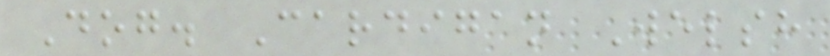Dog. Cardigan Welsh
